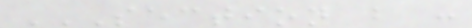SECTION B :
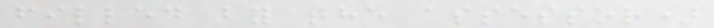filled by the assessor)
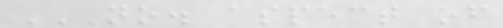NO. ASPECT OF
